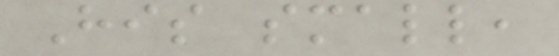His small,
